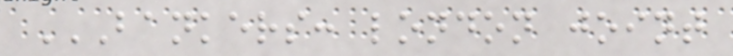BANKERS: LONDON JOINT
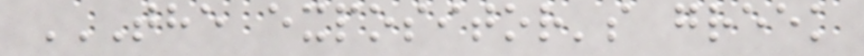THE EXPOSITOR'S GREEK
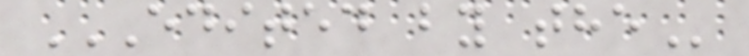EDITED BY THE
